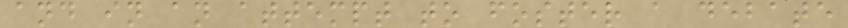and in an attempt to foster a debate
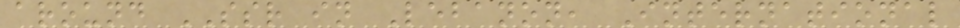around SSR in Lebanon, International
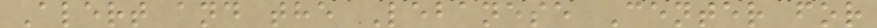Alert and the Lebanese Center for
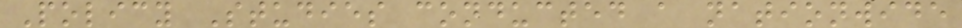Policy Studies conducted a nationwide
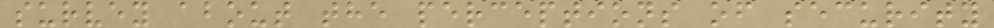survey about the perceptions of security
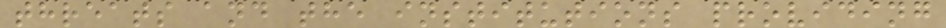threats and the institutions providing
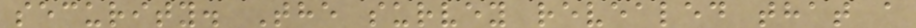security. The survey revealed that a
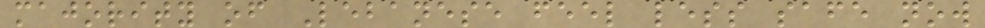majority of Lebanese feel less safe now
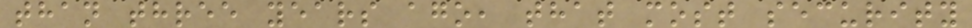than three years ago, that most security
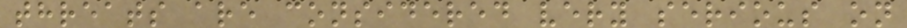threats are considered very serious on
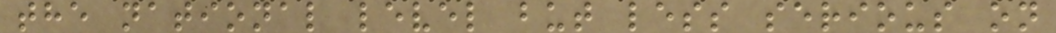the national level but less serious on
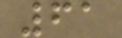61
